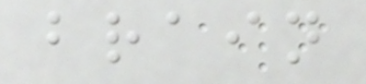brain
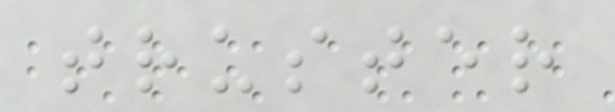truster
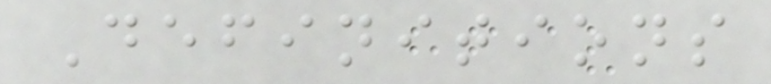Definitions
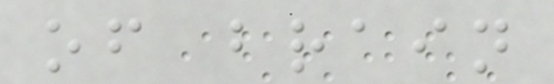of brain
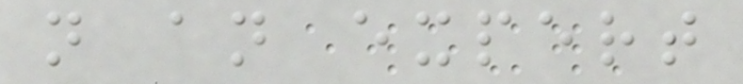n an expert
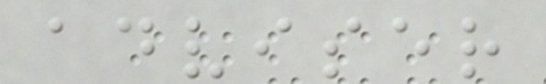adviser
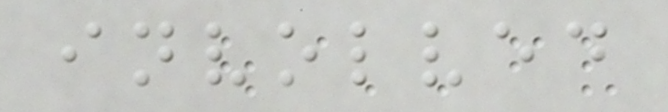involved
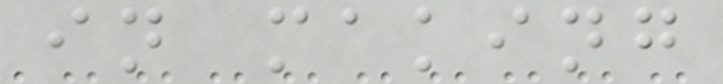in making
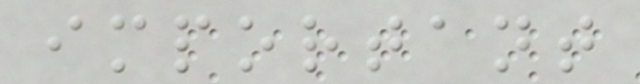important
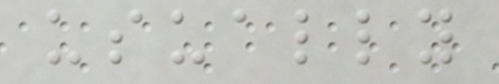usually
